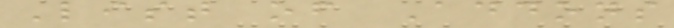List of Addons
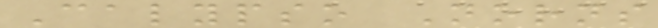Calypso Norns
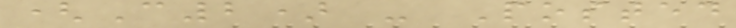(C2) - Posted
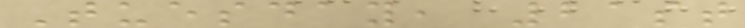Tuesday, 21st
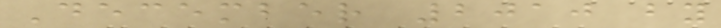December 2010 by
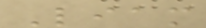Liam
